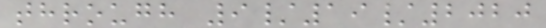through 9/19/2020
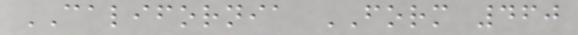CALIFORNIA FORM 460
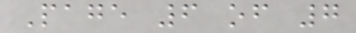Page 6 of 7
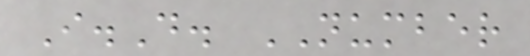I.D. NUMBER
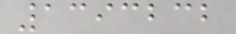1393232
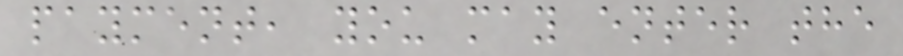payment, you may enter the
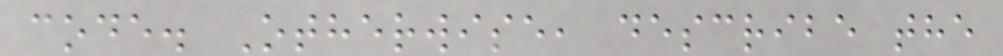code. Otherwise, describe the
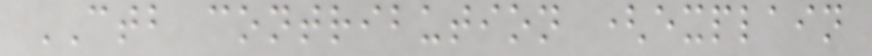CTB contribution (explain
